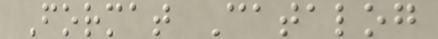Format Catalog
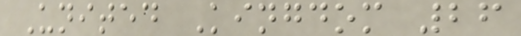United Kingdom 26
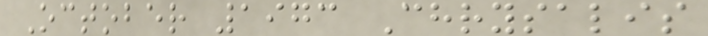October 1973 Chrysalis
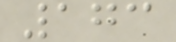173
